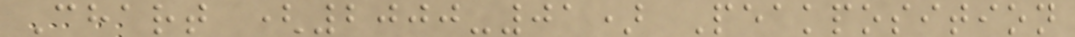Chart (2000-01) Peakposition
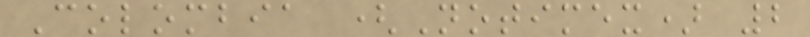Colombia (Notimex) 2
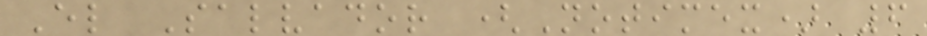El Salvador (Notimex) 6
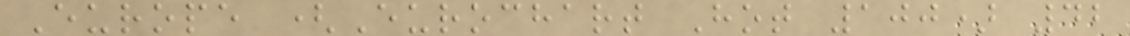Europe (Eurochart Hot 100) 42
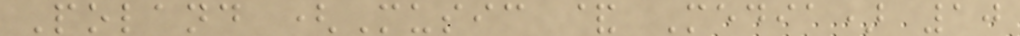Poland (Music & Media) 10
